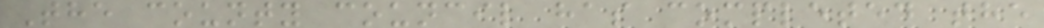The county council has completed the
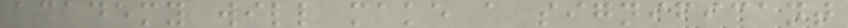academy will make a significant
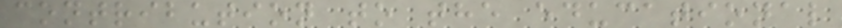contribution to the educational
